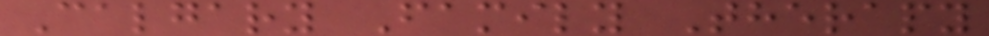Calgary Family Therapy
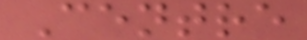Centre
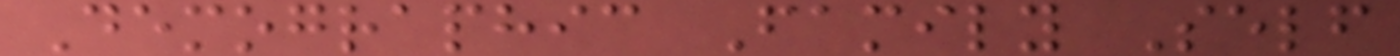Demographic Family Self
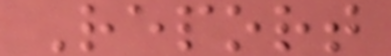Report
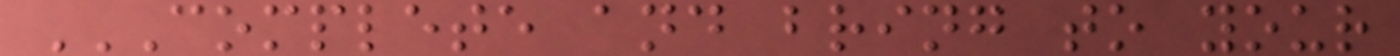COMPLETE AND BRING TO YOUR
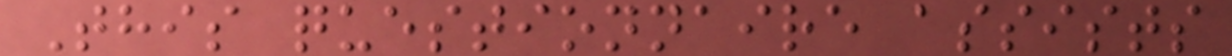This questionnaire assists
